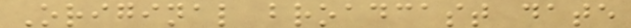Original broadcast date
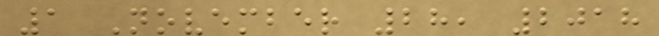1 November 28, 2018
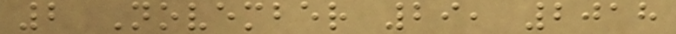2 November 29, 2018
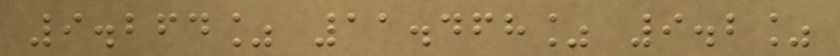9.264% 11.468% 9.2%
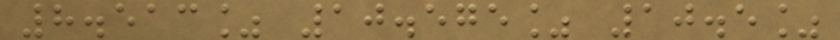8.513% 10.575% 10.5%
